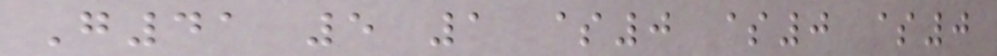G41 5 1 $0 $0 $0
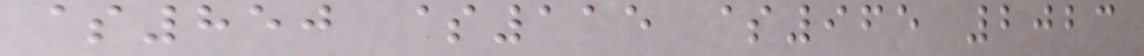$850 $115 $965 2023
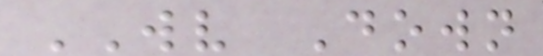WV Down
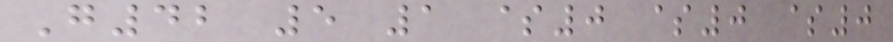G42 5 1 $0 $0 $0
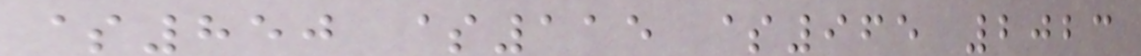$850 $115 $965 2023
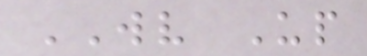WV Up
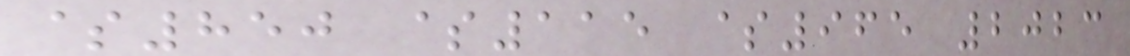$850 $115 $965 2023
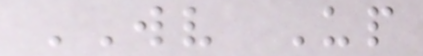WV Up
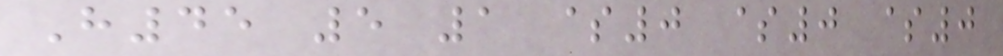H45 5 1 $0 $0 $0
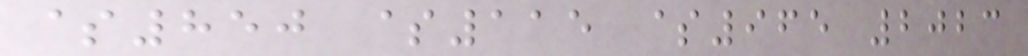$850 $115 $965 2023
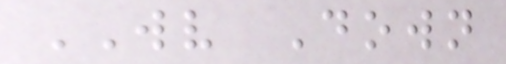WV Down
